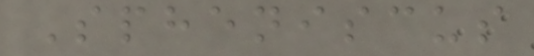Spheniscus
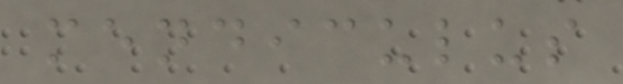mendiculus
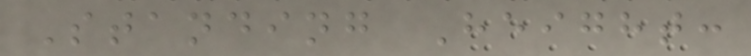Standing Height:
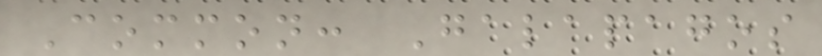Common: Galapagos
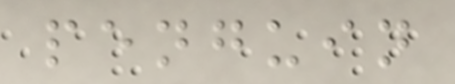penguin
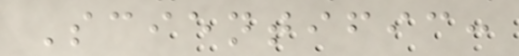Scientific:
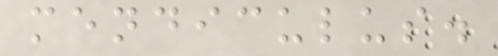mendiculus.
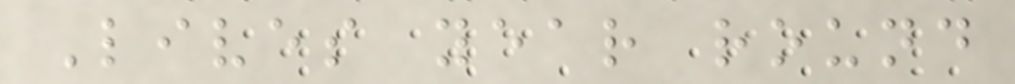Lives year round
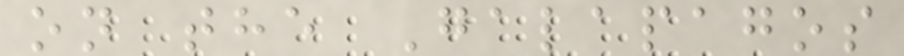on the Galapagos
